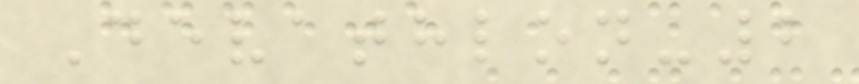Devathlon-2
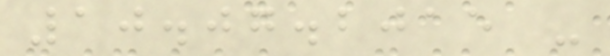10.07.2015 -
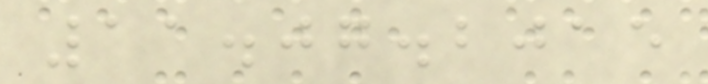11.07.2015
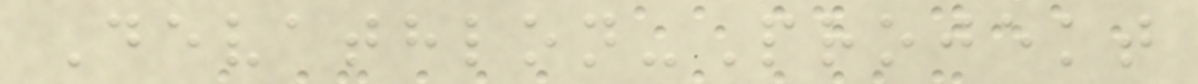Devathlon-Projekt
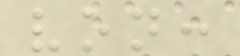von:
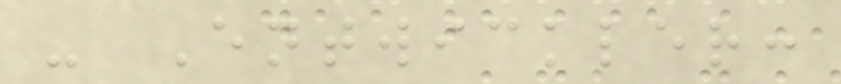- Entwickler:
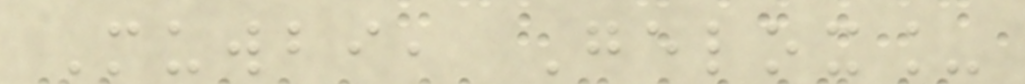Muwbi, Gelox_
